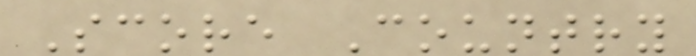Score Country
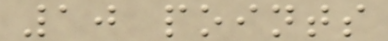10 points
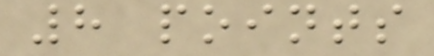8 points
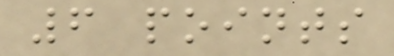6 points
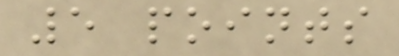5 points
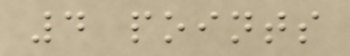4 points
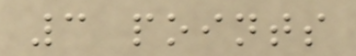3 points
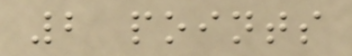2 points
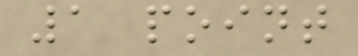1 point
